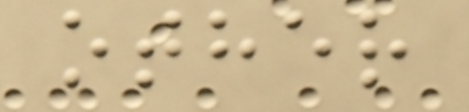other
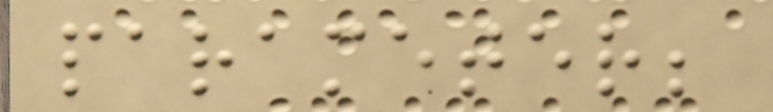parameter;
